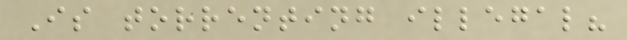Is torrenting illegal?
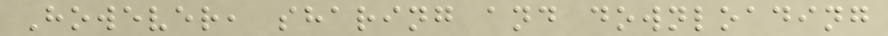However, sharing and downloading
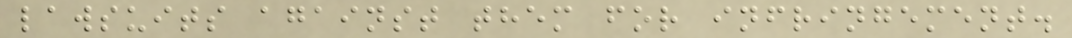lawsuits against them for infringement.
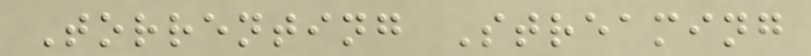Torrenting Streaming
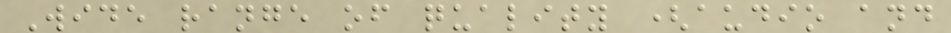Wide range of quality (audio and
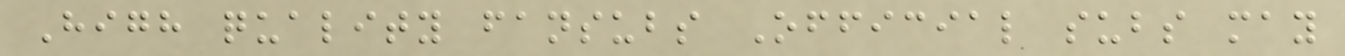High quality fansubs Official subs may
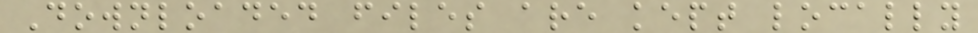Downloaded files are kept locally
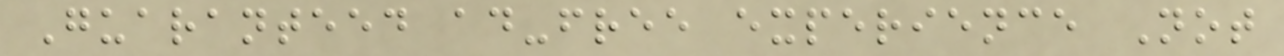Guaranteed ad-free experience Not
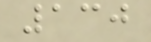130
